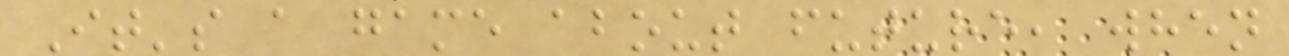It's a game about future, when
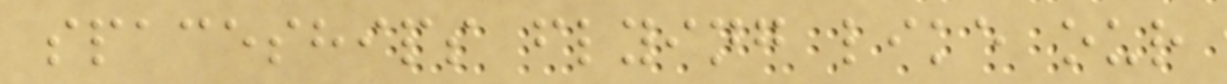spaceships flying like our
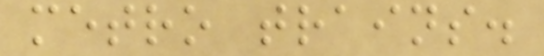metro trains.
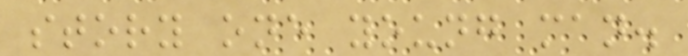story one young man.
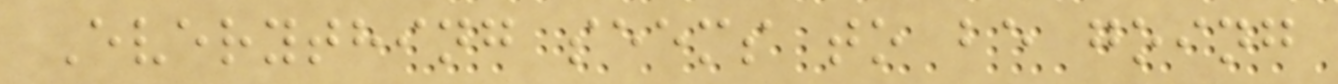Everything seems to be going
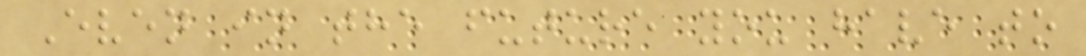Even in the future you have to
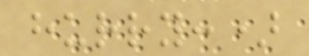hurry:)
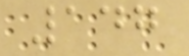147
